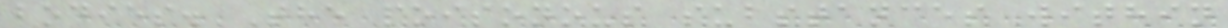bodies. The poisonous substances within
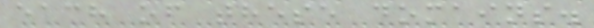each of these domains.
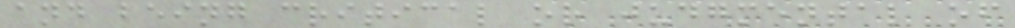and being critical or judgmental of
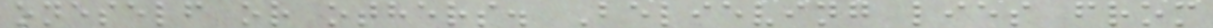oneself or others. Believing lies from
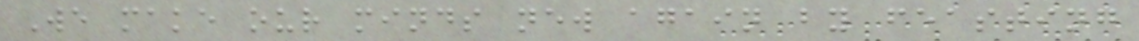We make our minds new again by feasting
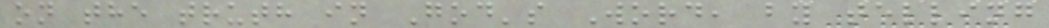on the truth in God's Word, by telling
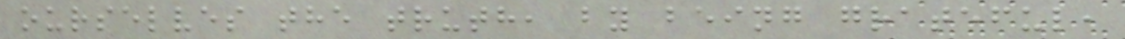ourselves the truth, by being grateful,
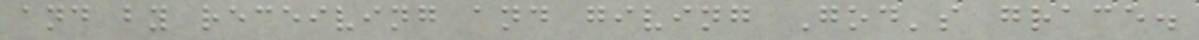and by receiving and giving God's grace.
